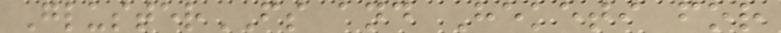GlusterFS and Heketi for
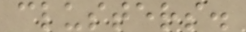clusters.
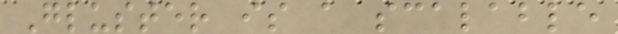Gluster is a scalable
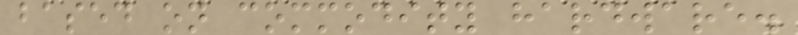based on commodity hardware.
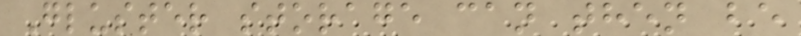Gluster storage can then be
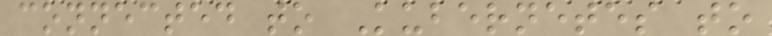connected to Kubernetes to
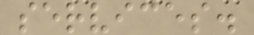services.
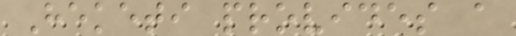Heketi provides a
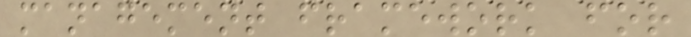management framework for
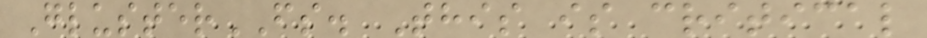GlusterFS. This is critical
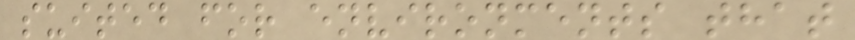suited for environments that
